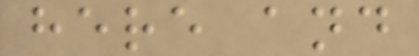here and
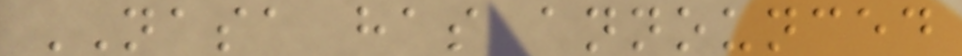NASA has announced
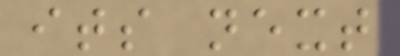its next
